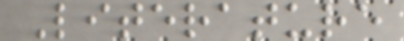Literature
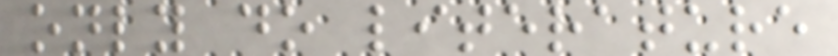only do literature
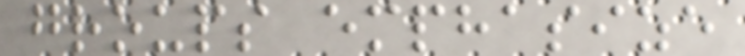groups emphasize
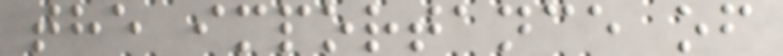the importance of
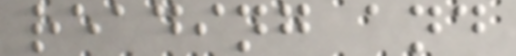reading and
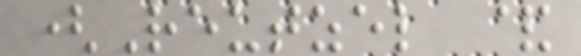(Reutzel &
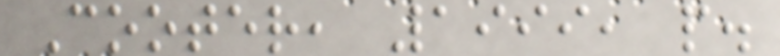Cooter, 1999, p.
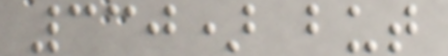330) but
